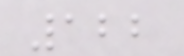122
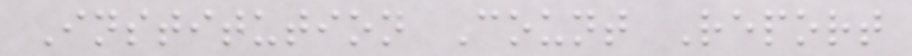Institution Count Report
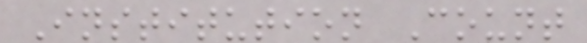Institution Count
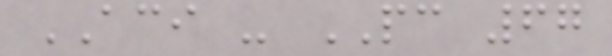ACI - PC 67
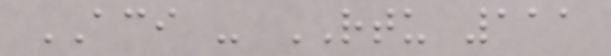ACI - RTU 111
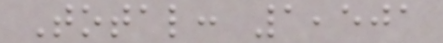Total: 1,501
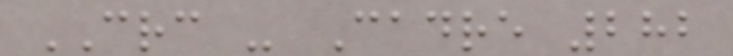CRC - Cadre 282
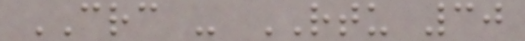CRC - RTU 30
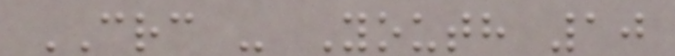CRC - Youth 10
